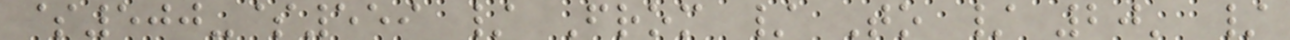$500-$559 / From / To / 20' /
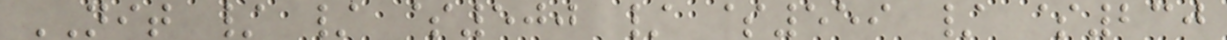NIT / / $500 / $559 / $230
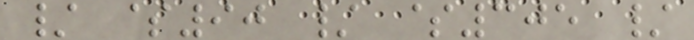/ $90 / $305 /
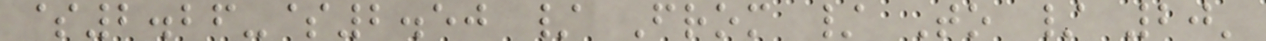$2.26-$2.50 / From / To / 20'
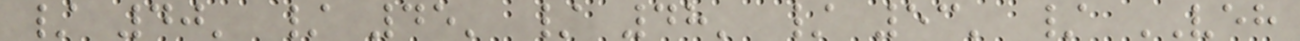/ 40' / 45' / 48' / 53' / VEH
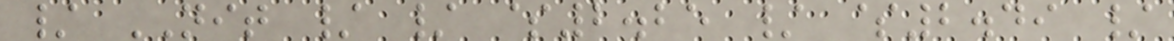/ NIT / / $2.25 / $2.49 /
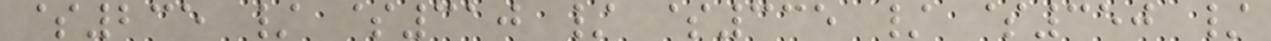$235 / $310 / $335 / $350 /
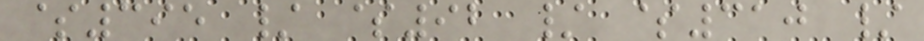$395 / $92 / $310 /
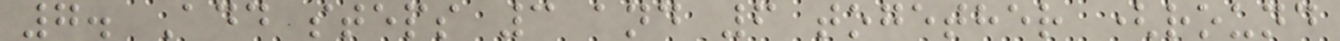7. Add steps 3 and 6 together (round
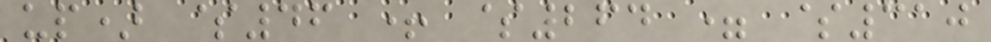up) $46 + $264 = $310
